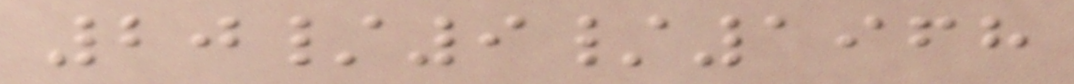20/9/1968
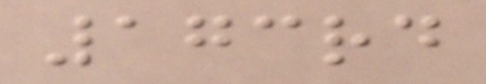173rd
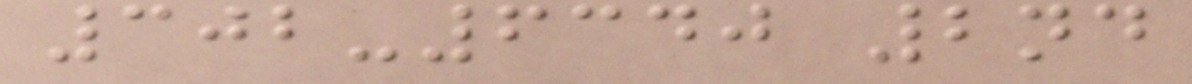302-6340 2nd
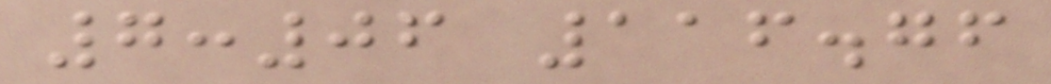7:06 116.76
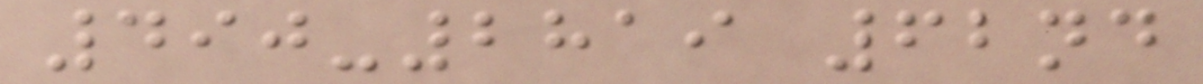490-2819 62nd
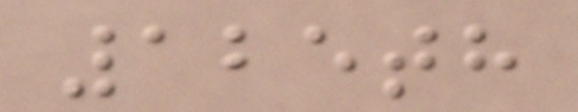125th
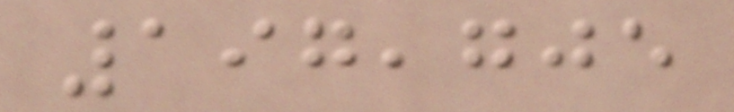197,705
